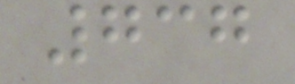737
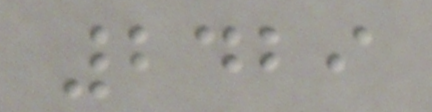2429
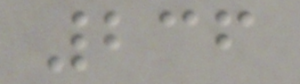236
